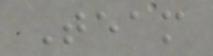Team
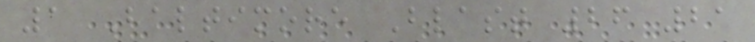1 Baltimore Blast 26 21
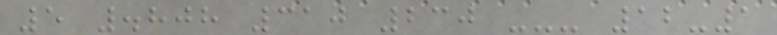5 .808 310 230 --- 12-1
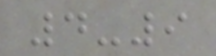4-9
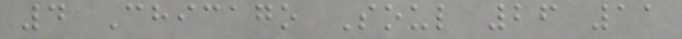4 Chicago Soul 26 11
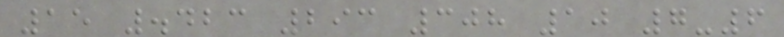15 .423 293 308 10 7-6
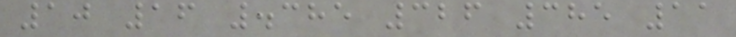10 16 .385 326 385 11
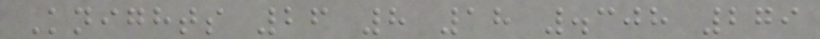Knights 26 8 18 .308 279
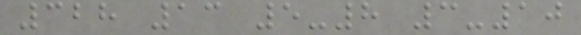328 13 5-8 3-10
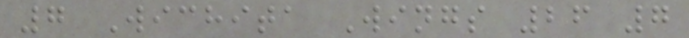7 Wichita Wings 26 7
